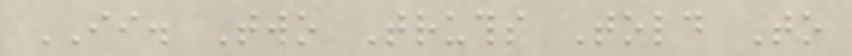II. Two Truths Told To
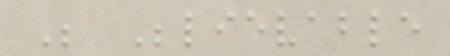Be Believable
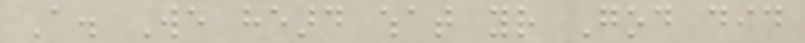A. We heard what your God did
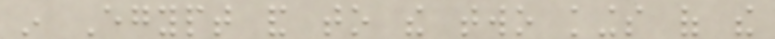in Egypt and to the two kings of the
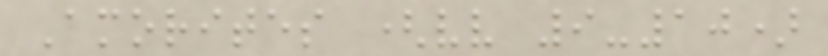Amorites (vv 9-10)
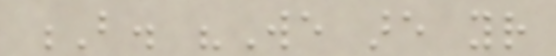B. "We are your
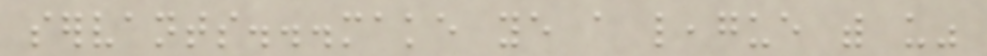servants...make ye a league with us"
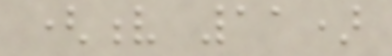(v 11)
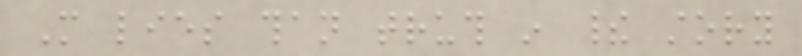More lies than truth in their story
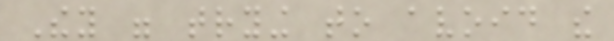They were trying to avoid the
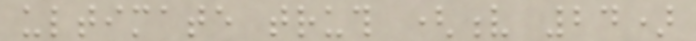ultimate truth (v 24)
